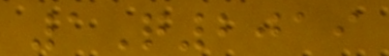1Q2019
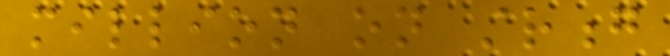million on strong
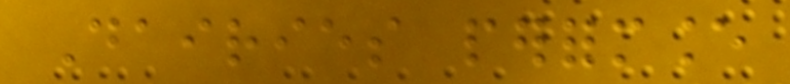Dairies performance
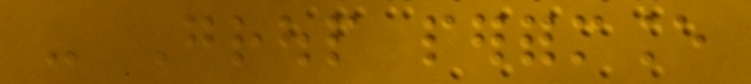- Group performance
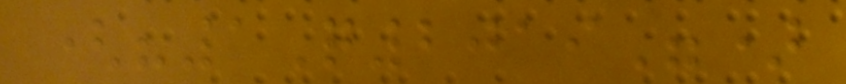("1Q2019")
